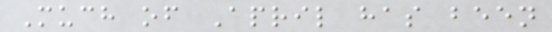Much of April has been
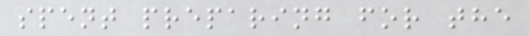spent preparing for the
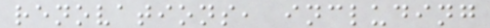renovations, including
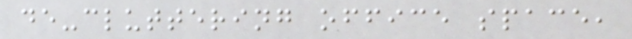de-cluttering office space,
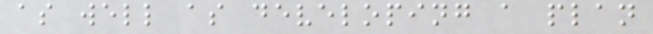as well as developing a plan
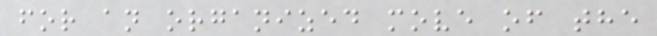for an organized move of the
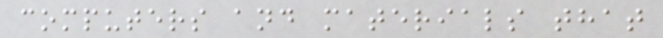computers and materials that
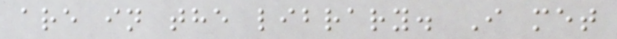are in the library. I met
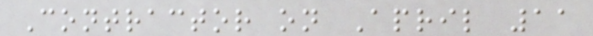Contractor on April 11
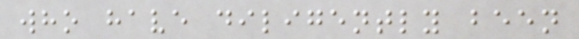who have diligently been
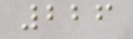226
